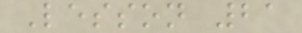Lesson 21
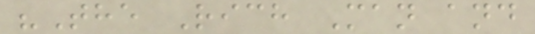"The Rich Man and
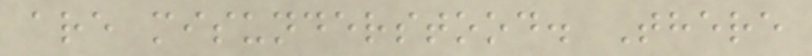are misunderstood. There
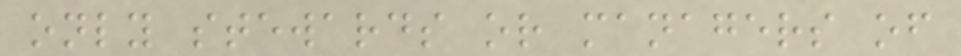only stewards or managers of
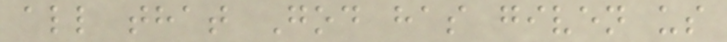all that God has given us
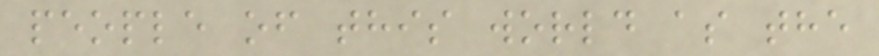people of this world as the
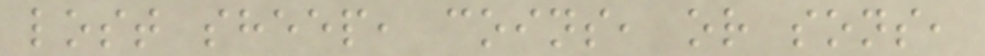lost sheep, coins, or sons,
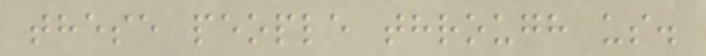these people through us.
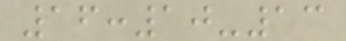16:10-13
